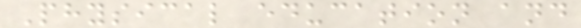Physical education and
